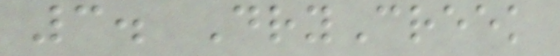3. DryCreek
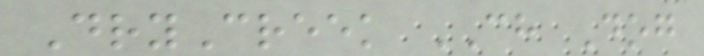DryCreek CH Dog
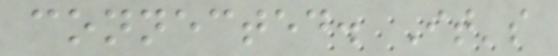connected. It's
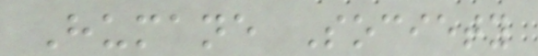Humane Society
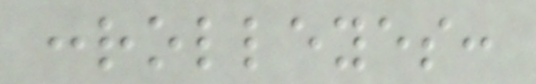:rolleyes:
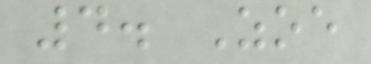4. Zoe
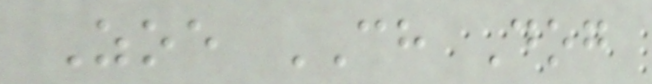Zoe CH Dog
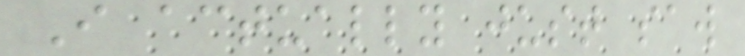I actually just saw
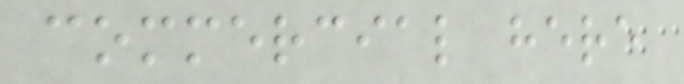commercial here
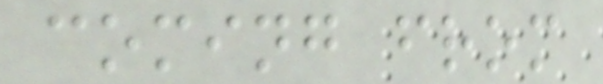coming from
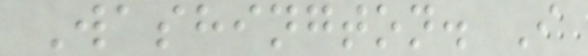Washington. I
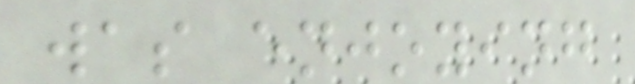was enjoying
